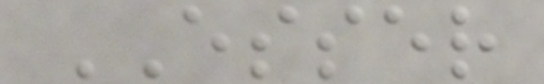ESSER
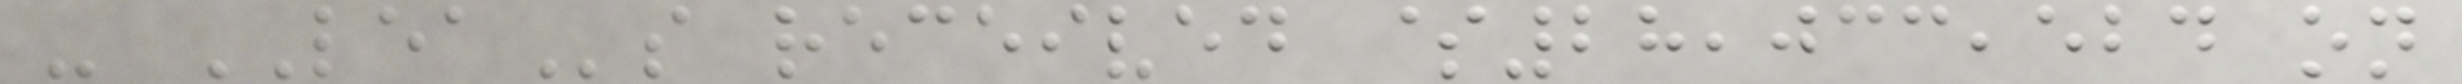- LEAs received $28,033,524 on
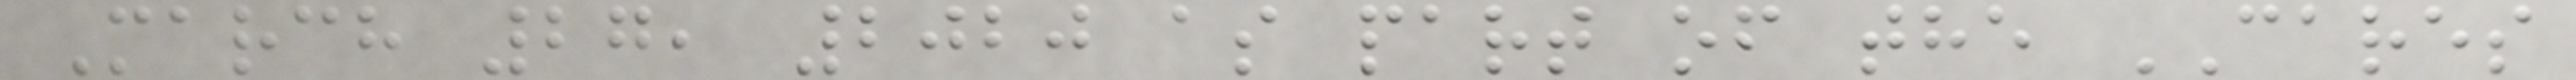March 27, 2020 as part of the CARES
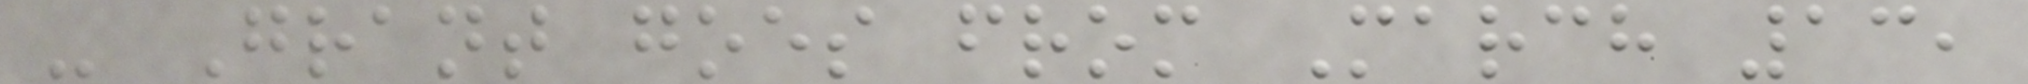- Grant goes from March 13,
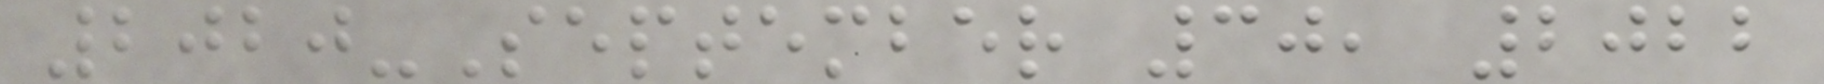2020-September 30, 2022
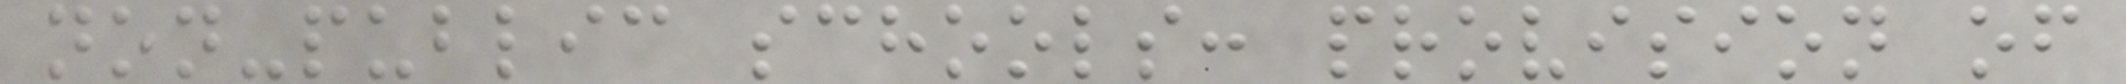non-public schools: provision of
